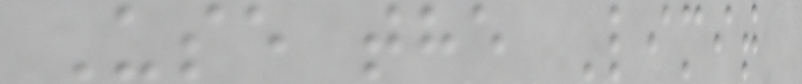Use the Limit
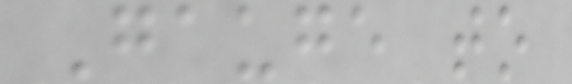Gauge to
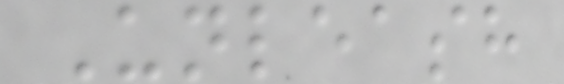Unleash
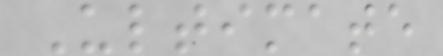Ultimate
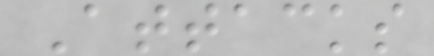Attacks
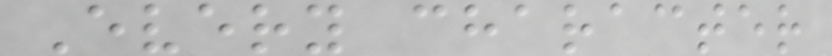Every character
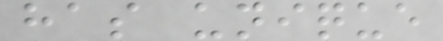has unique
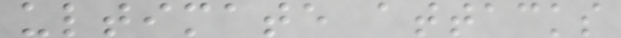ultimate attacks
